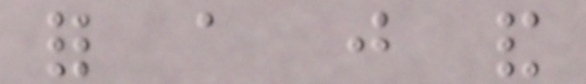for a just and
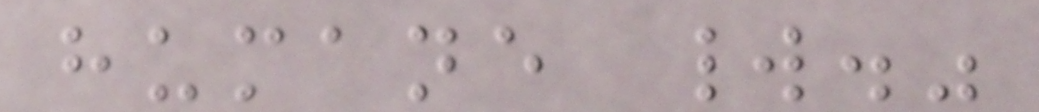humane world."
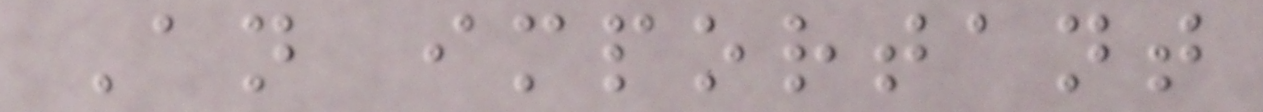An important
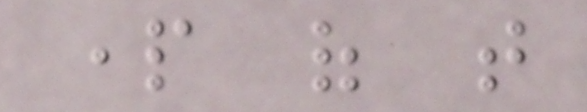part of that
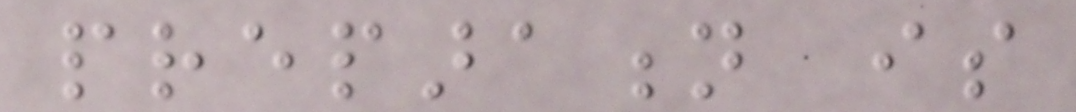preparation is
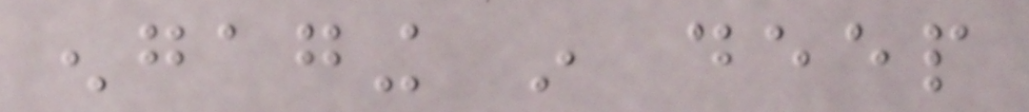engaging in deep
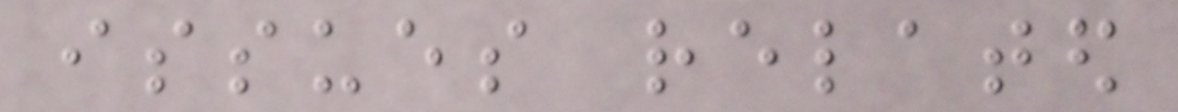issues related
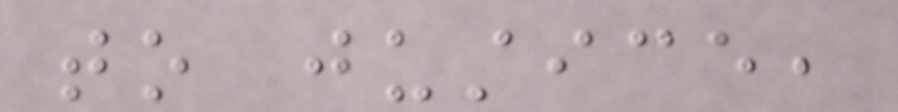to justice,
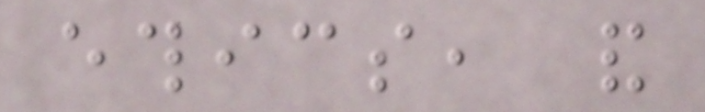ethics, and
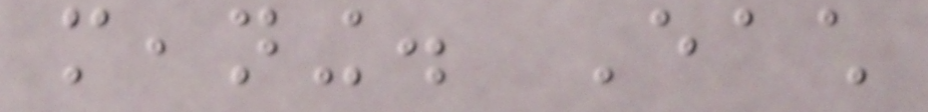meaning. Each
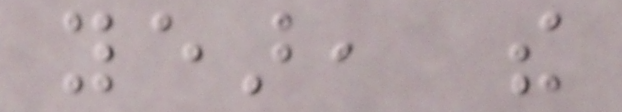year, the
